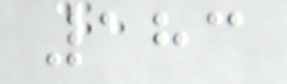183
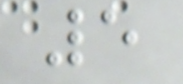5
